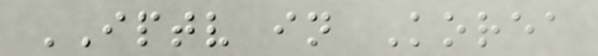IPTV in Korea
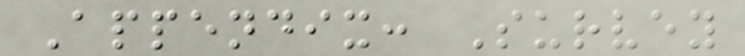Appendix: Survey
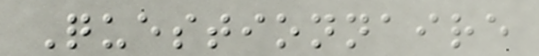Questionnaire
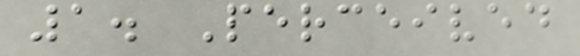1. Perceived
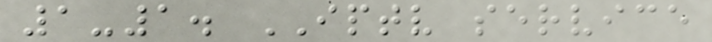1-1. IPTV service
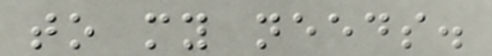to my needs.
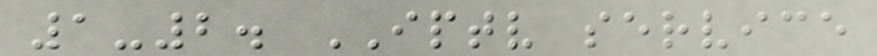1-2. IPTV service
